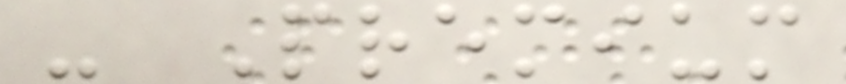- Premium
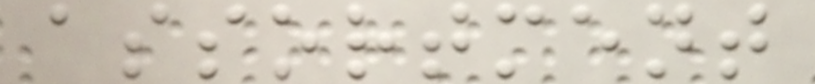assortment
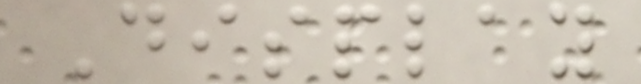Display
